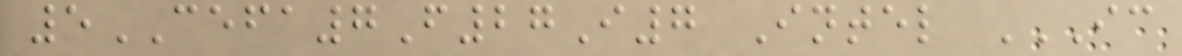5CEFA7F27I7 Intel IC
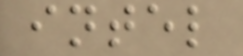intel
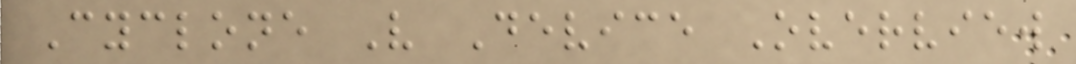Cyclone V Device Overview
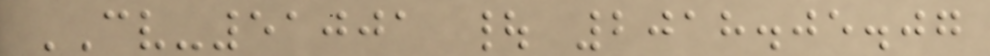CV-51001 | 2018.05.07
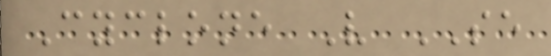Cyclone V SE
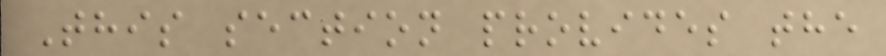This section provides the
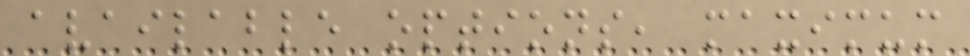available options, maximum
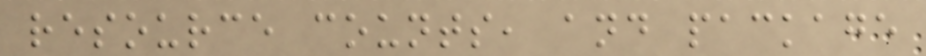resource counts, and package
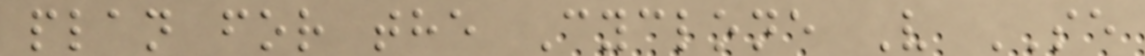plan for the Cyclone V SE
